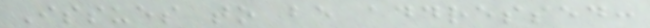Issues to be addressed:
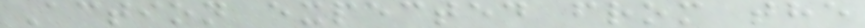Action expected from the
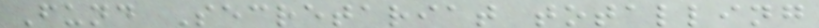Fund Secretariat totalling
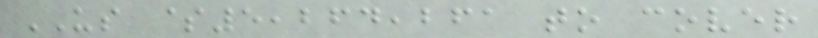US $5,264,261 to cover
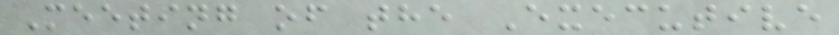Meeting of the Executive
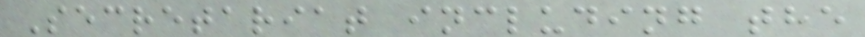Secretariat including the
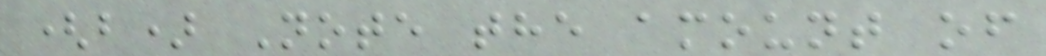(b) Note the amount of
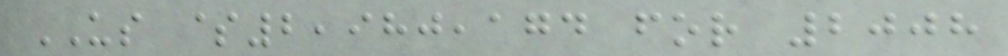US $2,980,174 for 2008
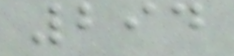294
